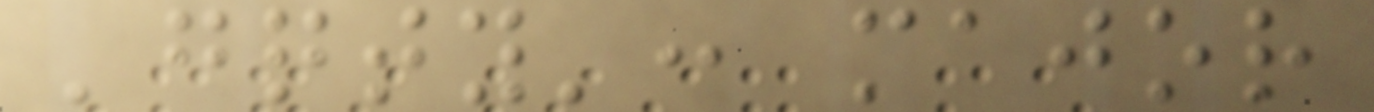'gqty': major
